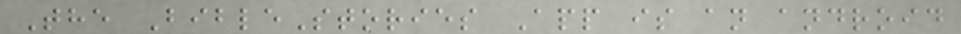The BibleStories App is an android
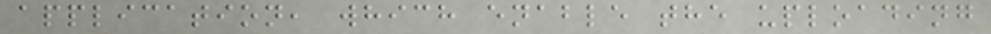application, which enable the uploading
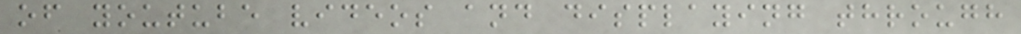of youtube videos and displaying through
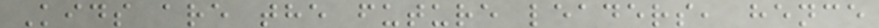Kids are the future leaders, hence
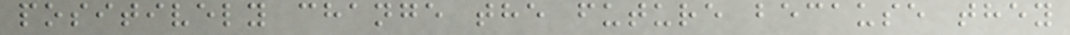positively change the future because they
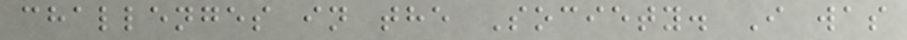challenges in the Society. I was
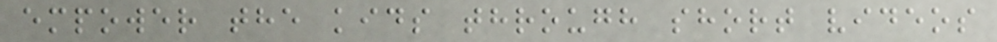empower the kids through short videos
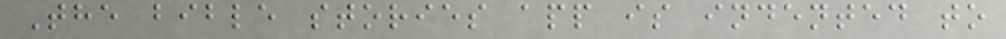The bible stories app is indented to
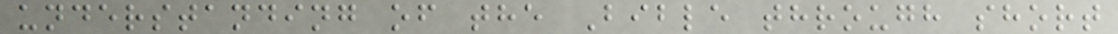understanding of the Bible through short
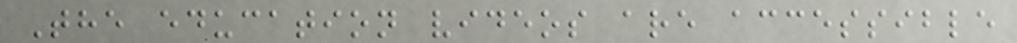The education videos are accessible
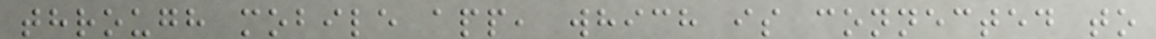through mobile app, which is connected to
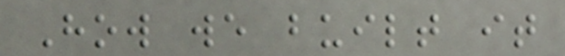How we built it
